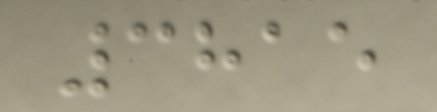3815
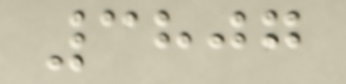3807
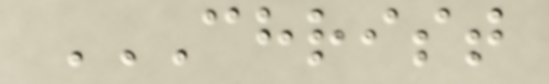CHRIST
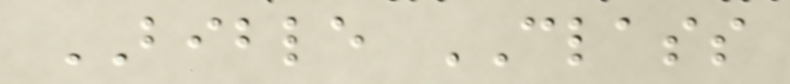BIBLE CLASS
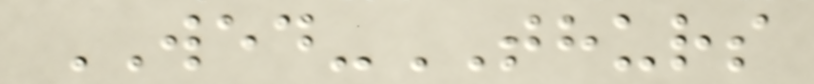WED-THURS
